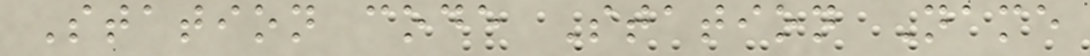Station code Station Name
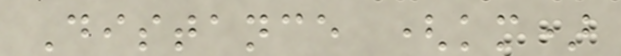Distance (km)
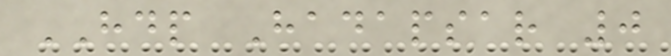HDP Hadapsar 0
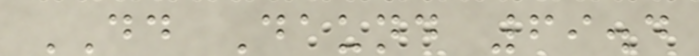DD Daund 69.4
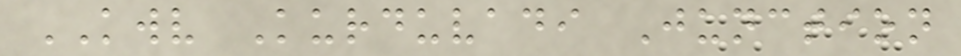KWV Kurduvadi Junction
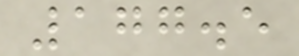177.5
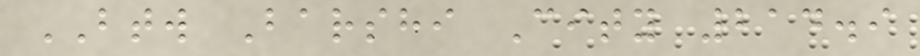BTW Barshi City 214.9
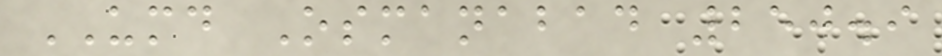UMD Osmanabad 250.9
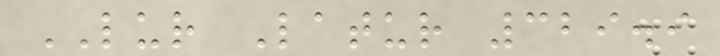LUR Latur 329.9
